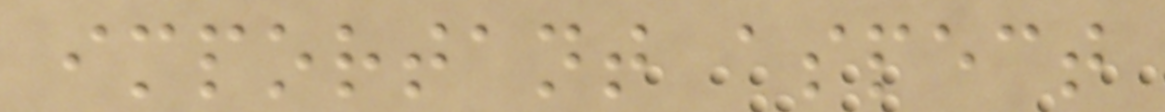important aspect
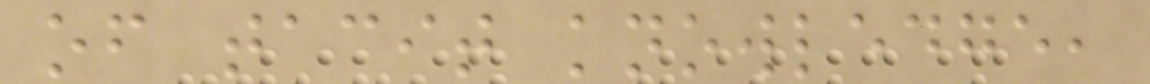of tacit knowledge,
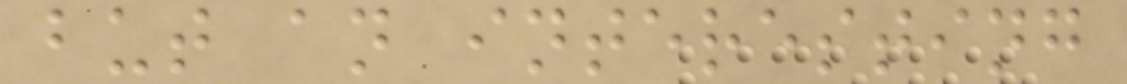but an interesting
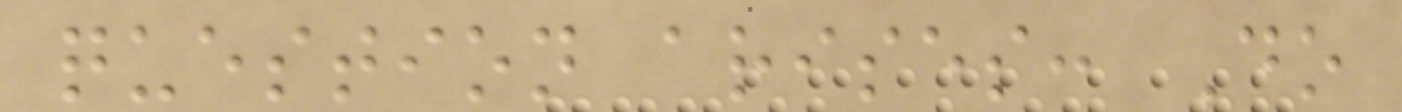question arises: Do
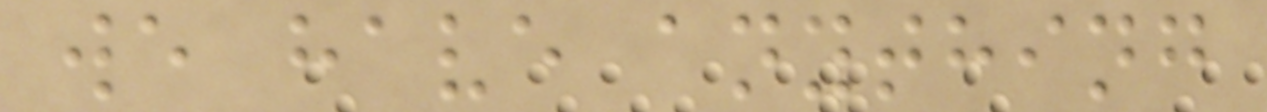we have anything
